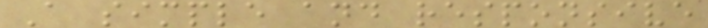A simple and responsive
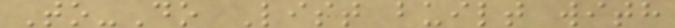To-Do List built with
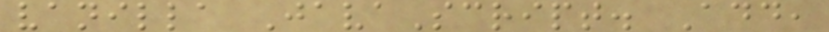vanilla JavaScript. Add,
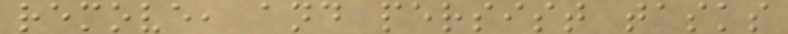remove, and persist tasks
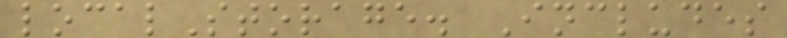localStorage. Includes
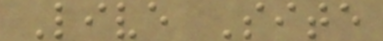Live Site
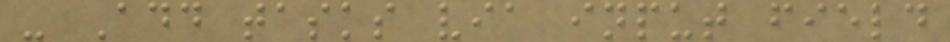- Add tasks via input field
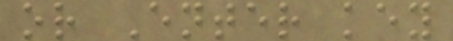or Enter key
